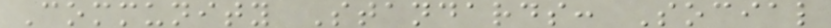Community Standards: Social
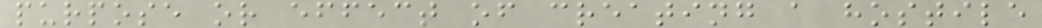purpose or effect of creating a hostile
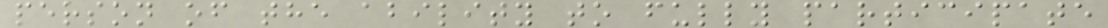person of the ability to fully participate
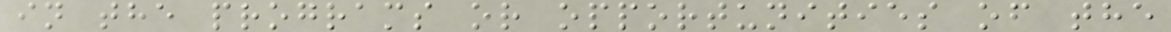in the programs or opportunities of the
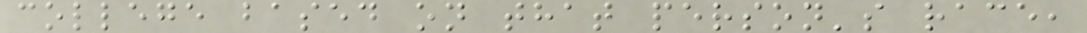college based on that person's race,
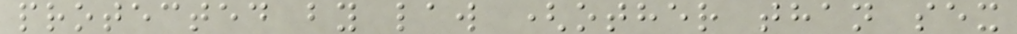protected by law (other than sex
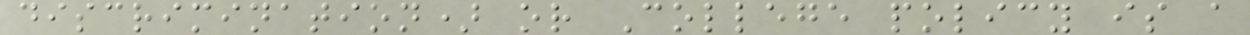discrimination) or College policy is a
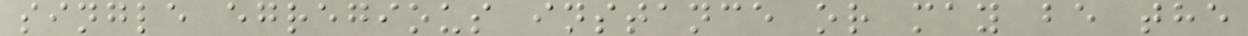single egregious instance or may be the
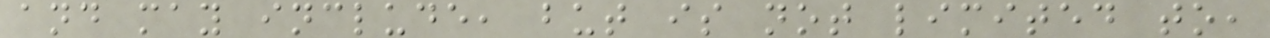and may include, but is not limited to,
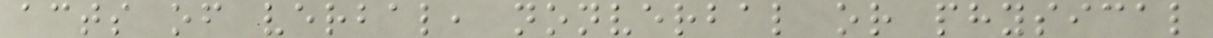acts of verbal, nonverbal or physical
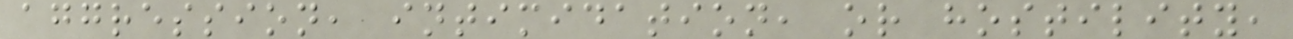aggression, intimidation, or hostility,
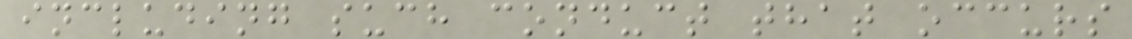including such conduct that occurs
